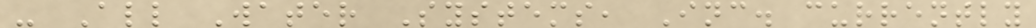- All Water Systems, Inc. currently
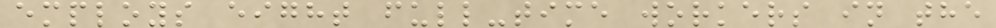employs eight full-time workers in the
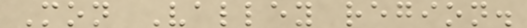Mon Valley region.
